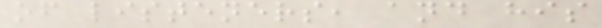of listeners, and his
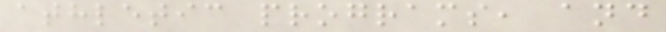athletic programs, and
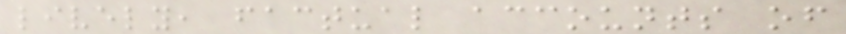lively, factual accounts of
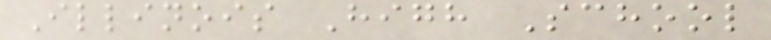Illinois High School
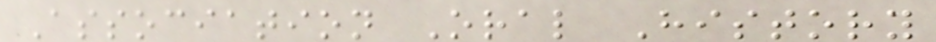Association Oral History
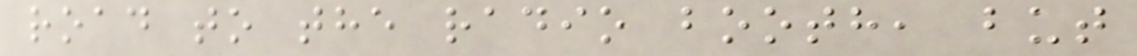road to the radio booth, but
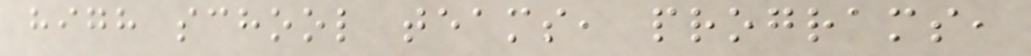high school teams, programs,
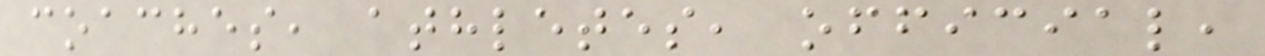coaches, athletes, official,
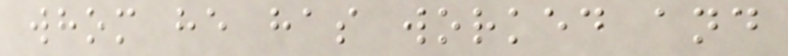whom he has worked and
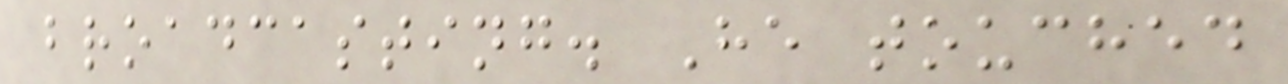broadcasting. He touched
